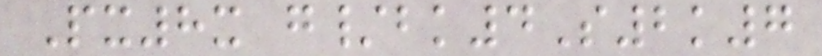Px8x g/bk4S2k7
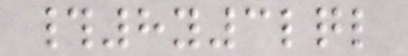#8y3lql
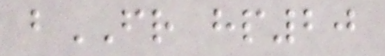bFR hp20
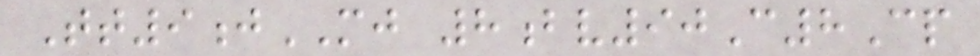Tt9jMJ 8bv90C8Cp
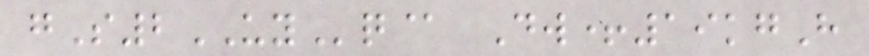gS2UYq@ Dw+19kgH
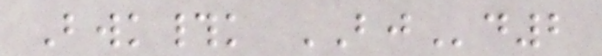Bwk#k BJd2
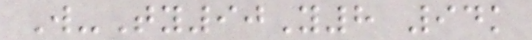W-Ty90Y8 94k
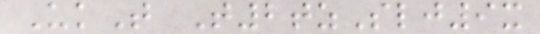UkT T2tzSlj9x
